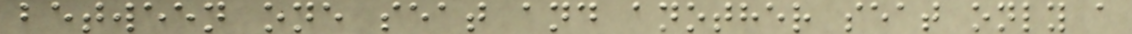between one seat and another seat only a
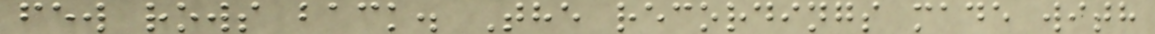few rows back. The recordings made with
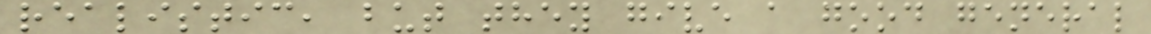realistic, but they give a good general
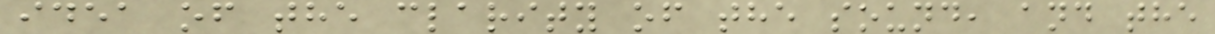idea of the clarity of the sound, and the
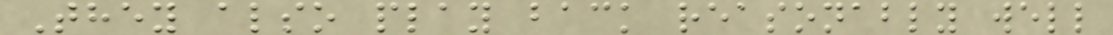They also play back reasonably well
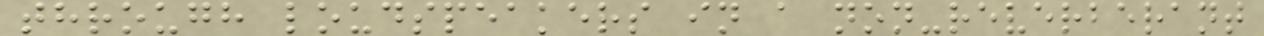through loudspeakers in a non-reverberant
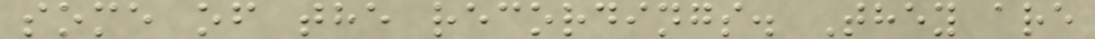some of the recordings. They are
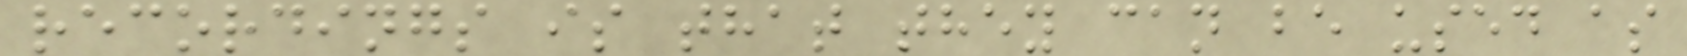recordings is that they can be used as
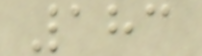183
